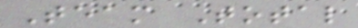Team Total
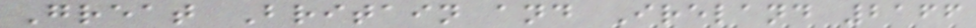Great Britain and Ireland 2166
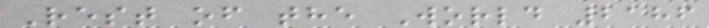Rest of the World 2186
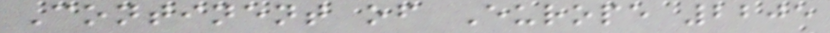Continent of Europe 2205
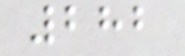282
